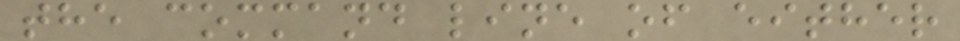the command line of either
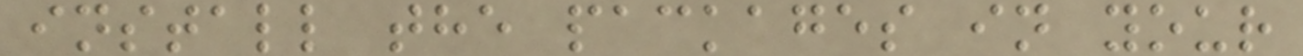install the packages in your
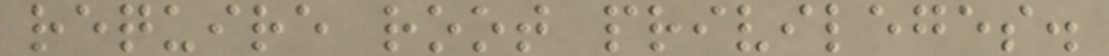require root privileges.
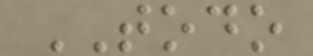TODO
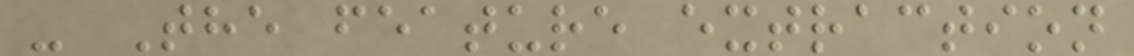- The feature extraction
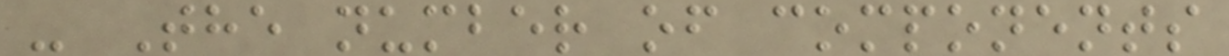- The number of components
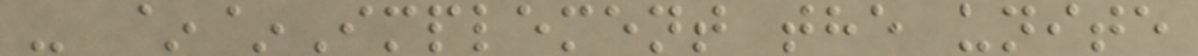- ~~Implement the unite
